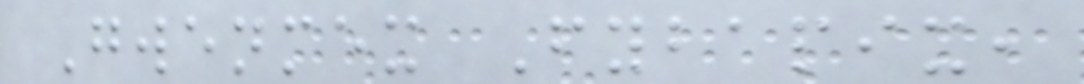Gwenmex Fybapix,
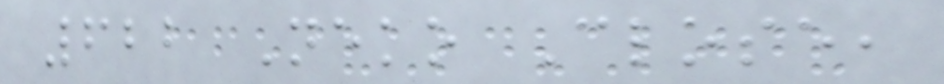622 Neko Close,
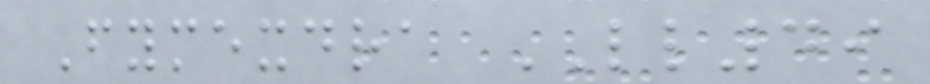Fymexdra LL49
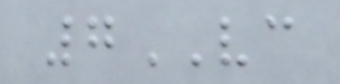7VC
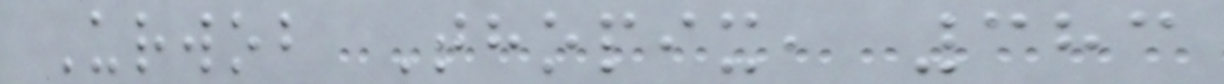Urwob Thopix, 383
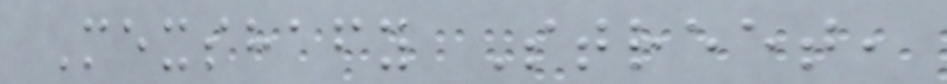Mexshafy Street,
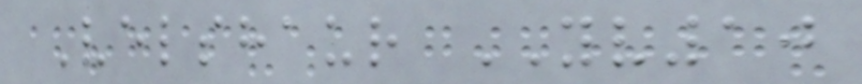Velshaur YV10
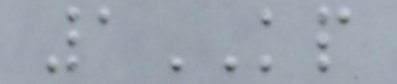1KP
